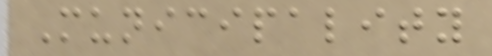Municipality
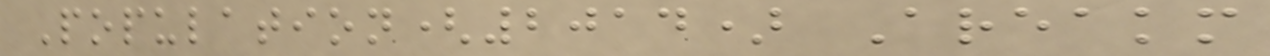Population(2014) Areakm
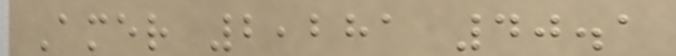Amer 2,281 40.1
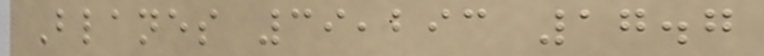Blanes 39,293 17.7
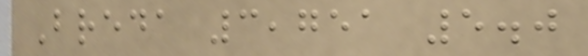Breda 3,751 5.0
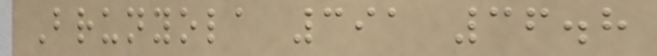Brunyola 391 36.8
